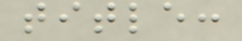title:
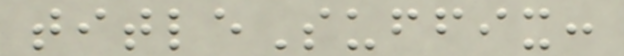titleSuffix:
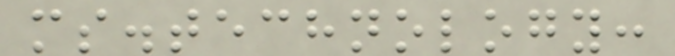ms.technology:
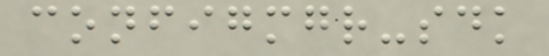configmgr-sdk
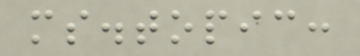ms.topic:
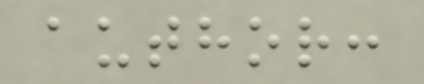author:
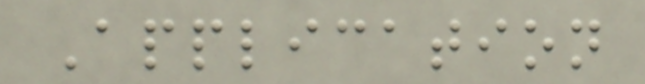Application
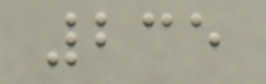235
